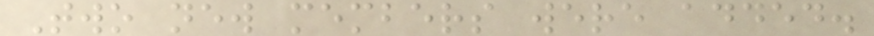Two new members were added.
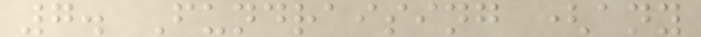7. Fundraising (any
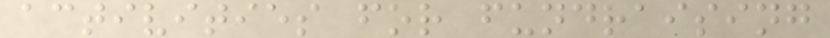activities for fundraising
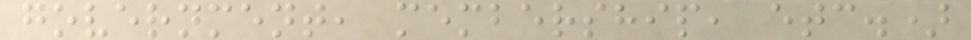government, membership, etc.)
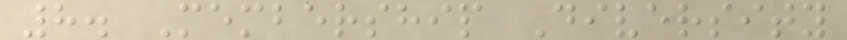8. Membership Diversity
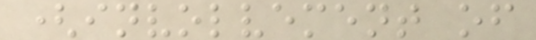(involvement of
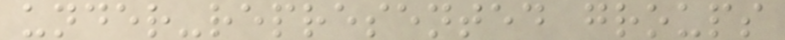under-represented groups
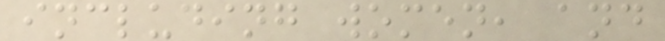including women, and
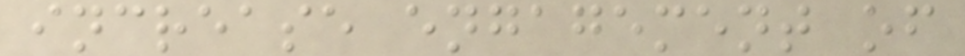increase engagement of
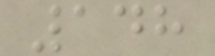148
